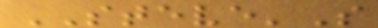STEVE'S
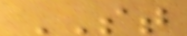ST
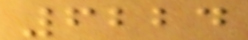6224
